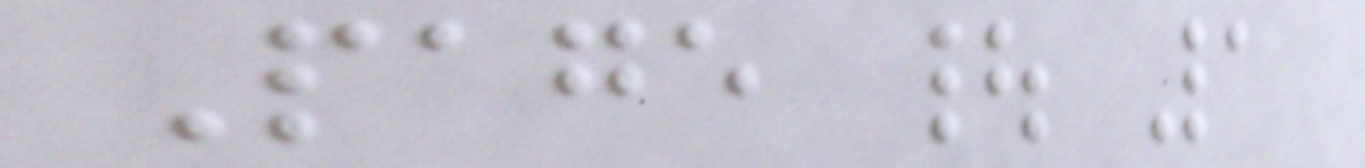Page | 1
